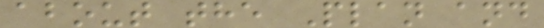about the Plan and
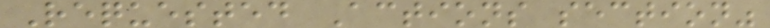Requested Actions section"
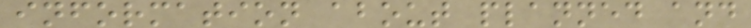information about planned and
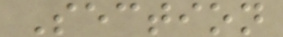Section
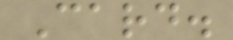Card.
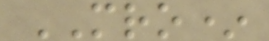MRO*
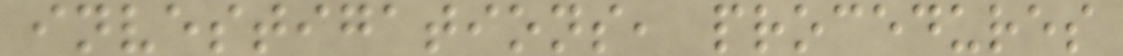investigations, procedures
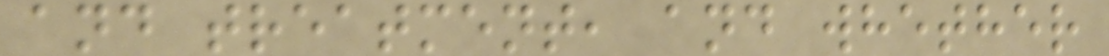and treatment, and whether
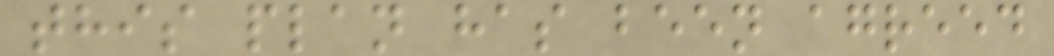this plan has been agreed
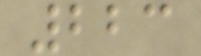223
